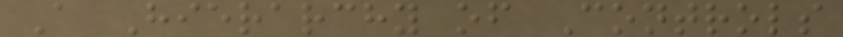A Hierarchy of Controls
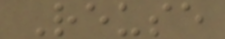Reuse
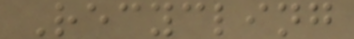Recycling
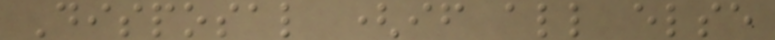Disposal (if all else
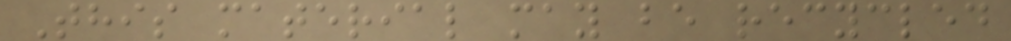This material may be recycled
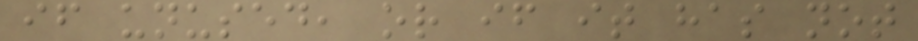if unused, or if it has not
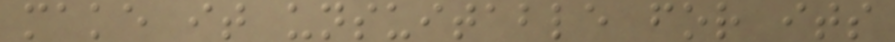make it unsuitable for its
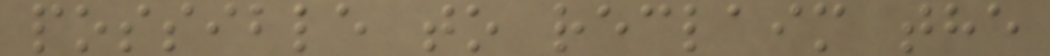possible to reclaim the
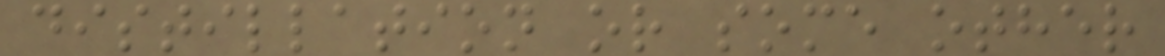distillation or some other
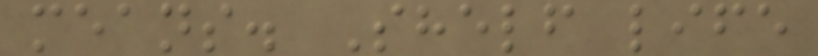means. Shelf life
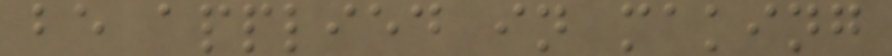be applied in making
